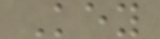Key
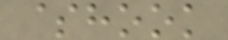$hook
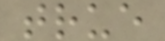true
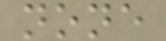none
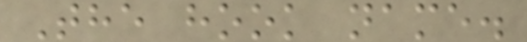The hook name.
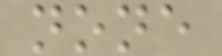none
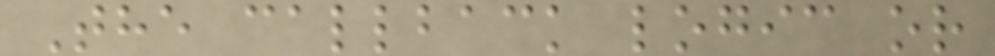The callback logic or
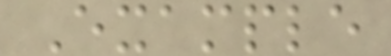Example
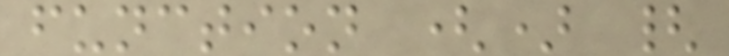function () {
